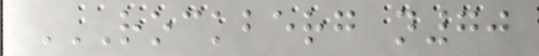ROCKBERG N70
